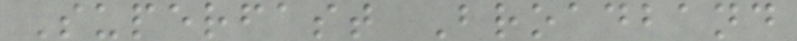Superfast Broadband
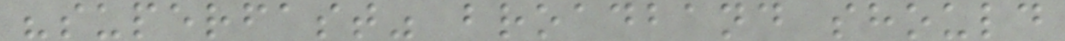"superfast" broadband should
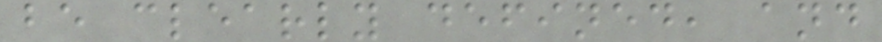be clearly defined, and
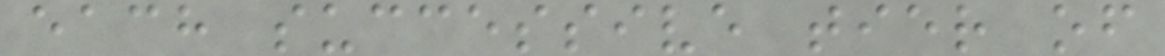each successive tier of
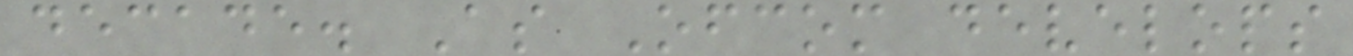decade. As Ofcom develops
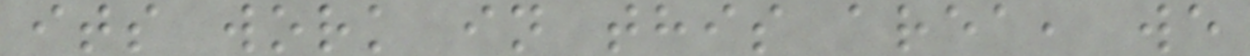its work in this area, we
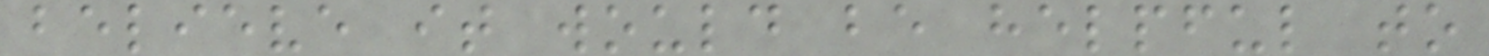believe it would be helpful to
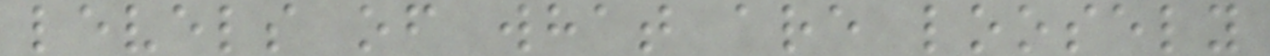levels of what are loosely
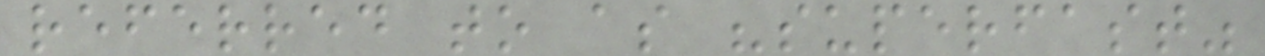referred to as "superfast"
